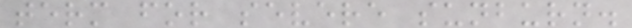term for severe sunburn.
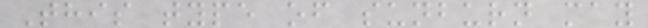This type of sunburn may
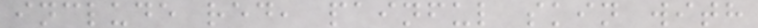include red, painful skin with
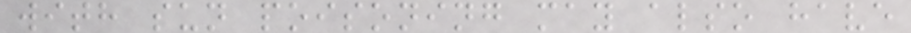with sun poisoning may also have
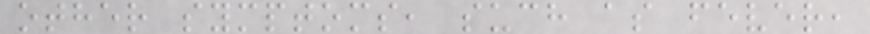other symptoms, such as fever,
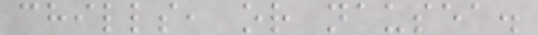chills, or nausea.
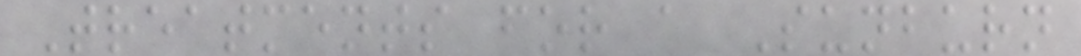Treatments for a Sunburn
